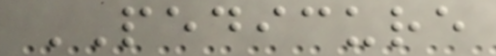PEDICURE
